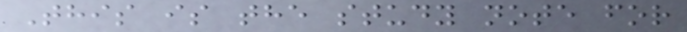This is the study note for
